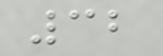32
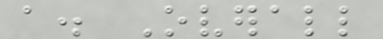a. Overall
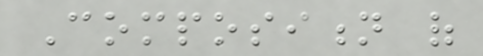Composition of
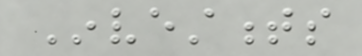Investments
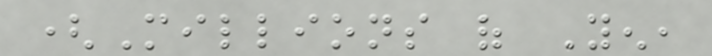(Millions of Yen,
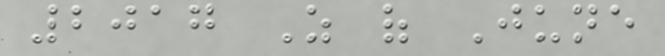2017 As of June
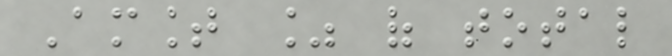Amount % of total
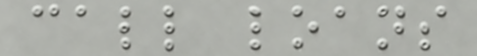call loans
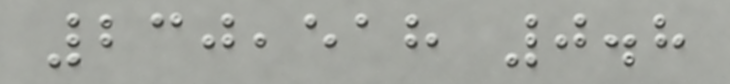230,518 0.8
